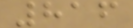816
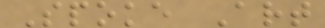Spoke Art
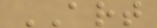ART
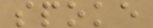spoke
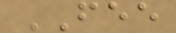FEE
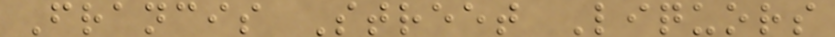Francis Street Liquors
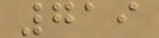719
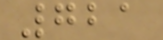721
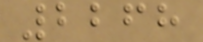2268
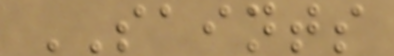SAINTS
